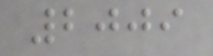2009
